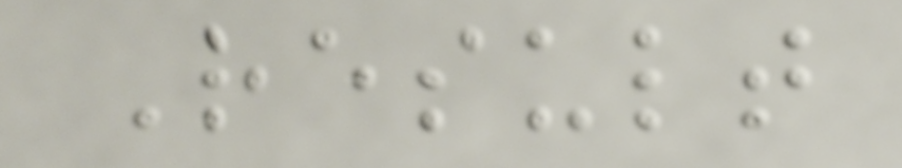Result
